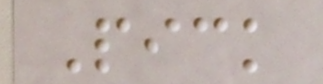Pick
